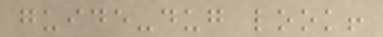guide-dug look!
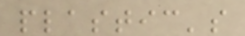plastic's
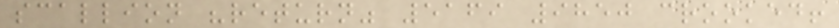scallion "return" 5169 9850 crooked!
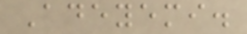Adeyemi.
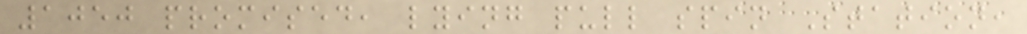1050 promised, lying pull spin Station,
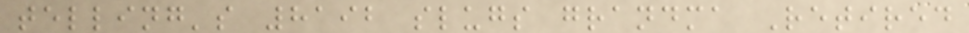telling's 8192 slugs grandma Retired
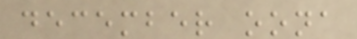december oona
